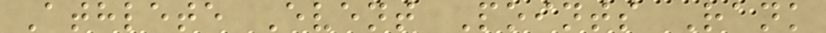Athlete Event Points Rank
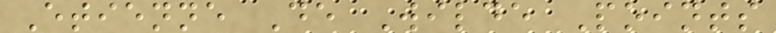Etienne De Wilde Points
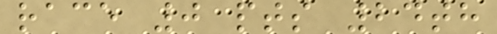race 0 pts 24th
